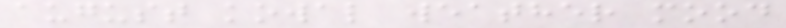august kowal weather mood
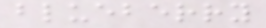blueberry
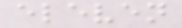eleven
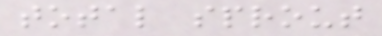total sprout
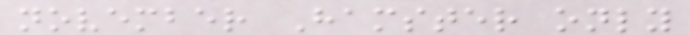november Hamster only
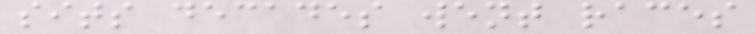sits decades went races
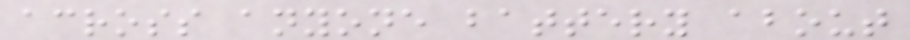across anyone battery about
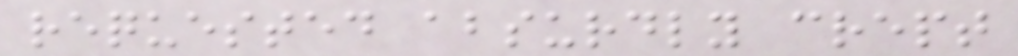requested absurdly crept
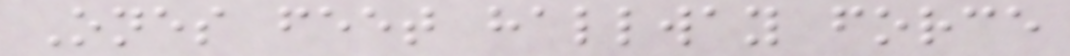Ones feet hallway force
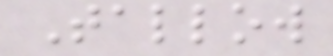Tallow
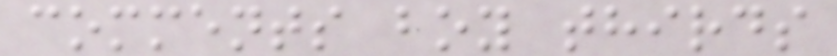comments boy thirds
